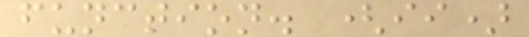function. (ii)
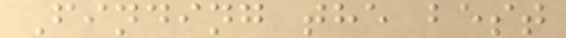Finding the best
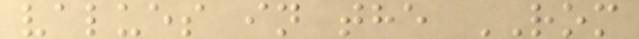values in the ROM
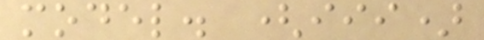model. (iii)
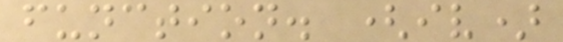function. (iv)
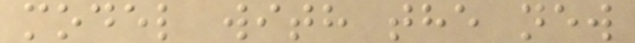model with the new
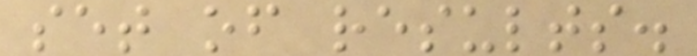set of results.
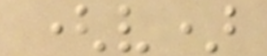(v)
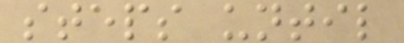steps until
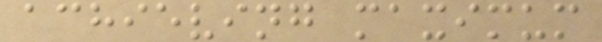achieving maximum
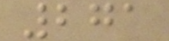271
